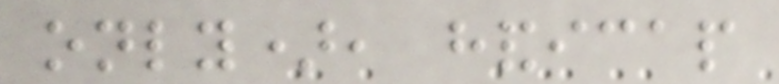only), handicap
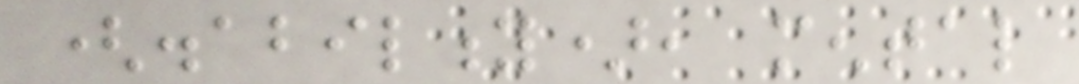(disability), mental
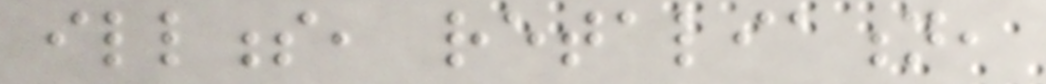illness, retaliation,
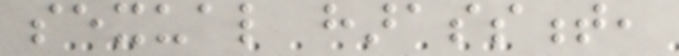sexual harassment,
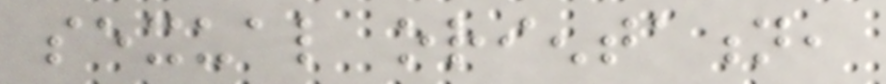sexual orientation,
